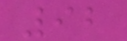92
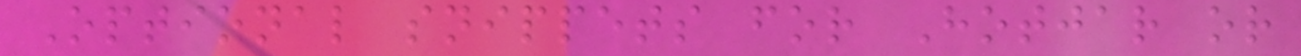Optional snippets for Hotjar or
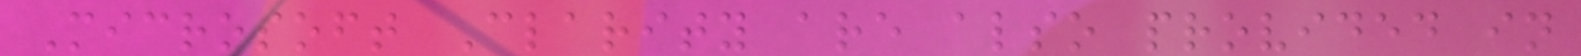Microsoft Clarity are also provided in
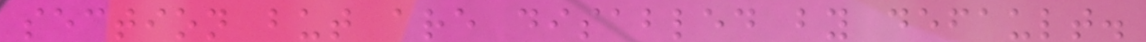section but are disabled by default.
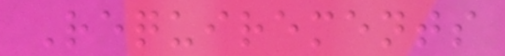Requirements
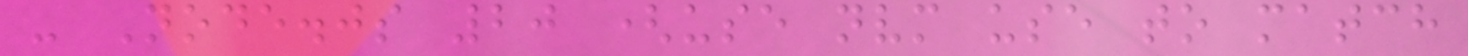- Node.js 20 (use nvm use to match
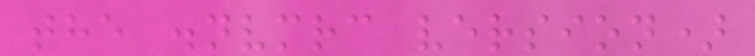the .nvmrc version)
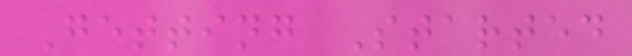Getting Started
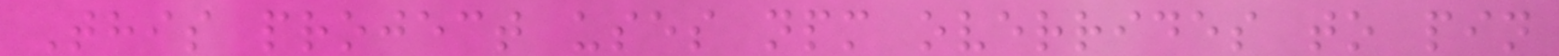This project uses npm overrides to pin
